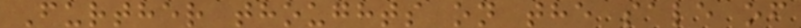Further thoughts on the sale of
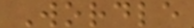Wordle
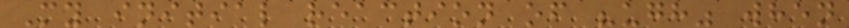My initial reaction of "ugh" when
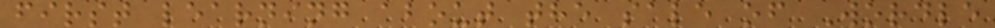first learning about the sale of Wordle
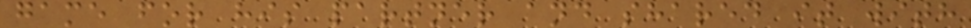game for his partner and shared it with
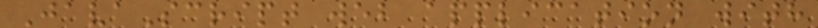JavaScript web application with
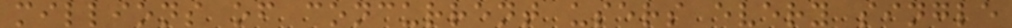millions of concurrent users every single
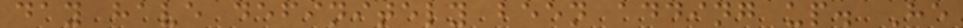day have definitely been adding up. He
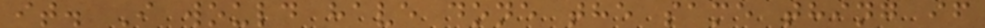it. I would have done the same thing if
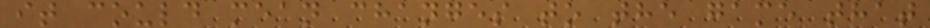it could mean changes to the game that
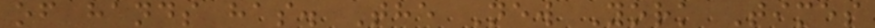of hands has. The New York Times
